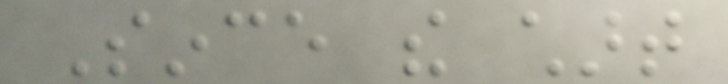Since the chart
